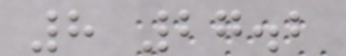8 27.2
